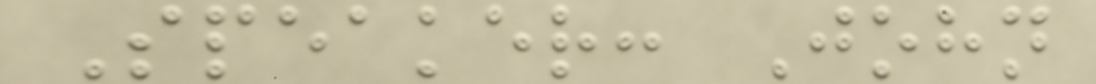Speaker: John
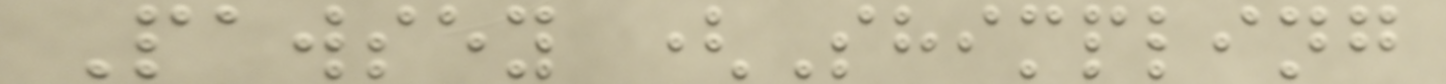Pawsey (Shimpling
